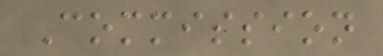Commission
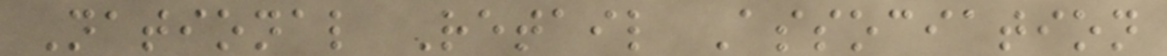National Retail Association
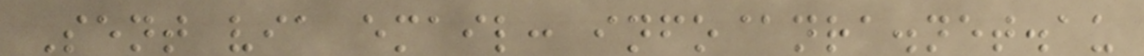Sent via email: info@nra.net.au
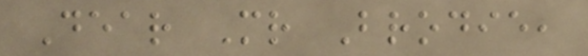Dear Mr Brodie,
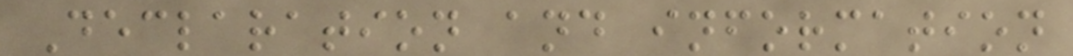Declaration and information
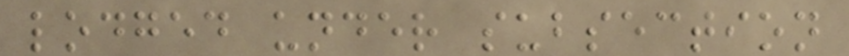lodged under subsection
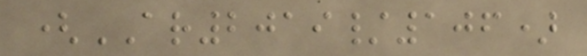(AR2019/106)
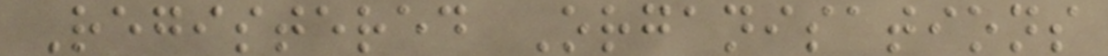Registered Organisations
